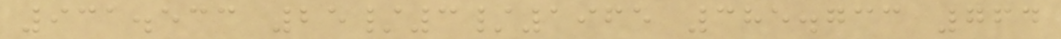931.533 25/3/1965 385.733 764
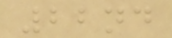22nd
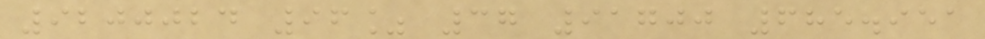9200024 96% 37 91700 685.951
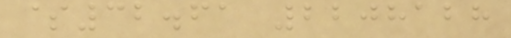$32.61 2208128
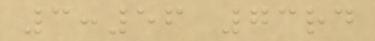3:56 73rd
